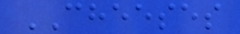CHEESES
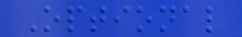Optional
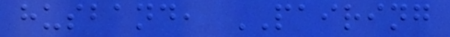husband, PAIRING
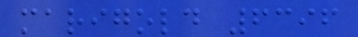marigold 6396
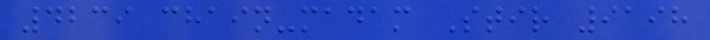4239 chain-madam Stir 9198
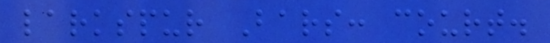larkspur Bars: court.
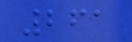261
